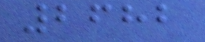2682
